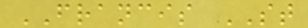FRANCIS ST
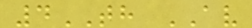4TH AV
